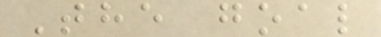The goal
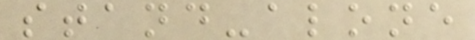stand-alone
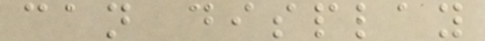can display
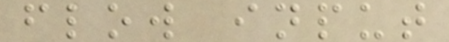flow input
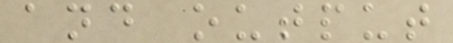and output
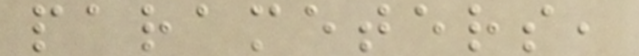parameters,
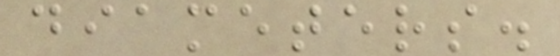diameters.
